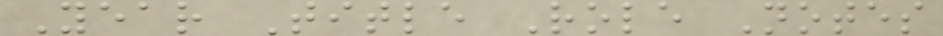Year Title Role Notes
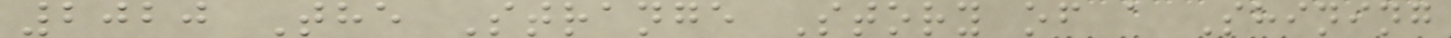2020 The Strange Story of a Shining
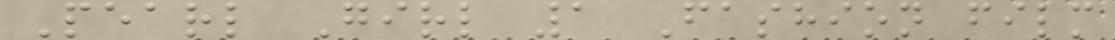Pearl Girl 1 Fashion film
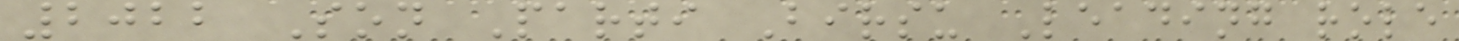2022 Son Parti Birsu Leading role
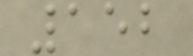152
